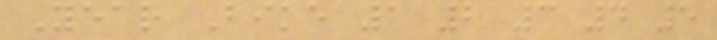Year Bike 1 2 3 4 5
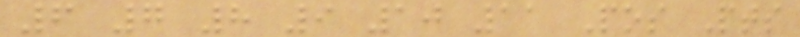6 7 8 9 10 11 Pos Pts
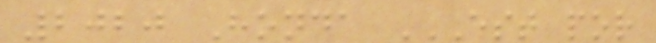2020 Honda EST POR
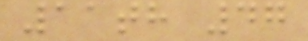11th 47
